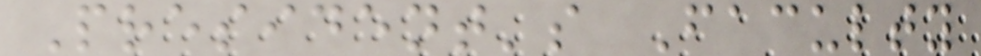President's Faculty
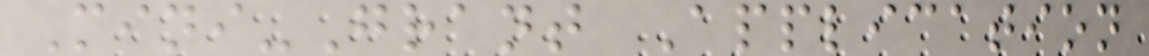Mini-Grant Application
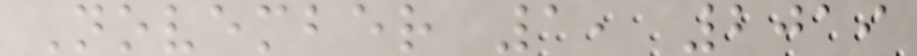November 1, 2019
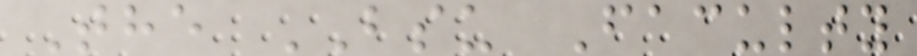The BSU Faculty
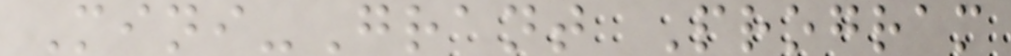Mini-Grant Program
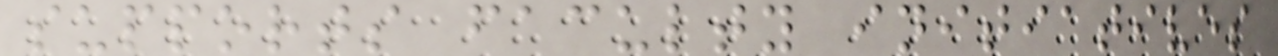supports faculty initiatives
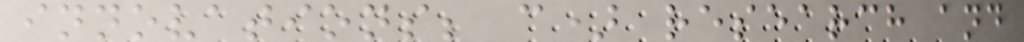innovations; c) research and
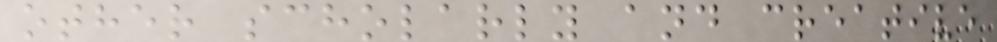other scholarly and creative
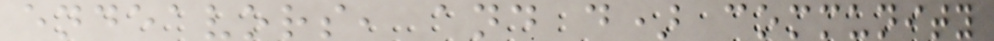endeavors, and d) community
